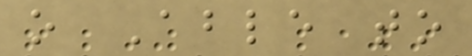o Able to
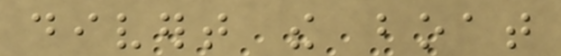divert the boat
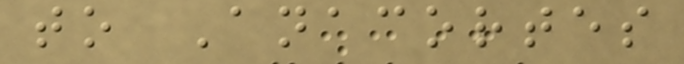to Anacortes
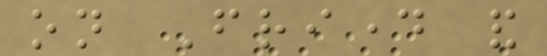on Friday and
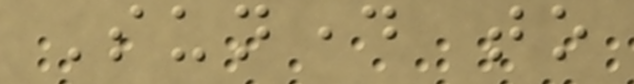Sunday to
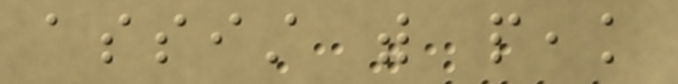assist with peak
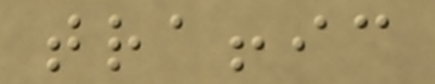traffic
